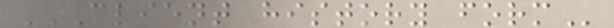CLIENT HISTORY FORM
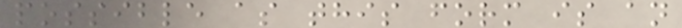possible as this form is an
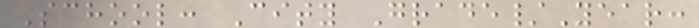School: City Grade/Year:
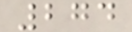274
